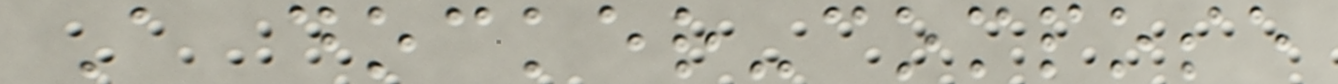A docker-compose
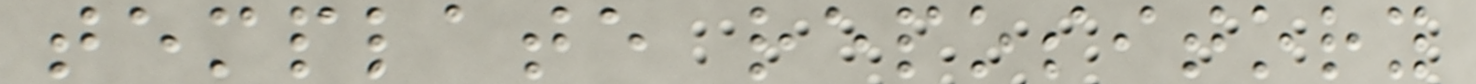template repository
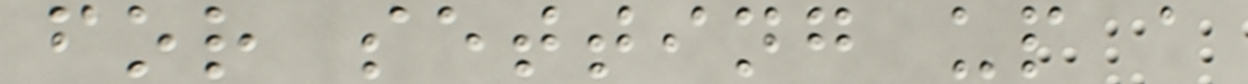for setting up a
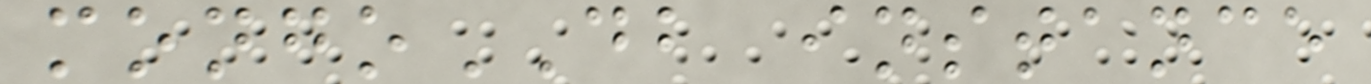mongoDB instance
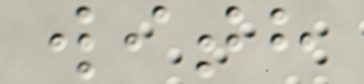with
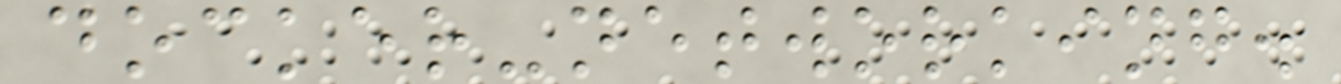docker-networking.
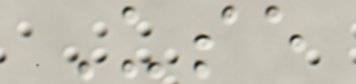Use
